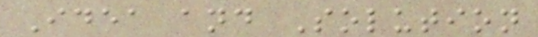Idea and Solution
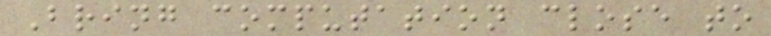Bring computation close to
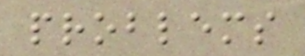problems
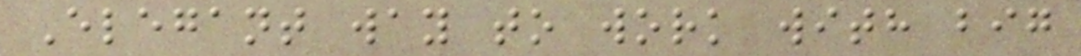Elegant way to work with big
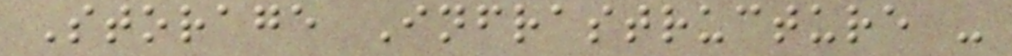Storage Infrastructure -
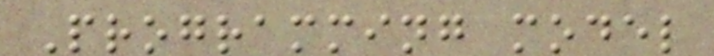Programming model
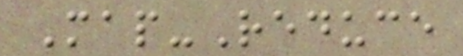Map-Reduce
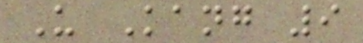U Kang 9
